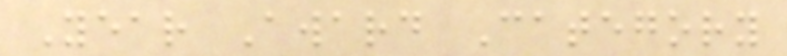Year Award Category
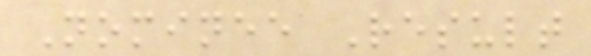Nominee Result
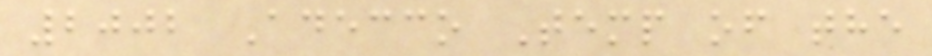2002 Adecco Temp of the
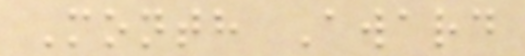Month Award
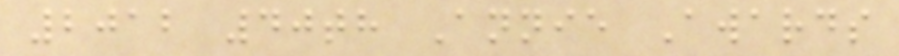2012 40th Annie Awards
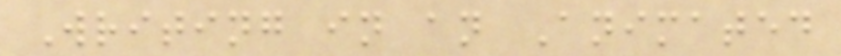Writing in an Animated
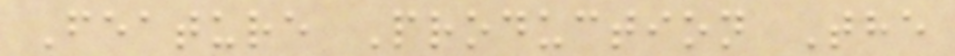Feature Production The
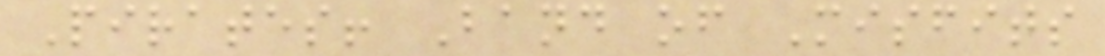Pirates! Band of Misfits
